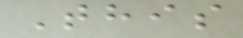This
